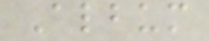Album
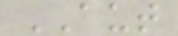AUT
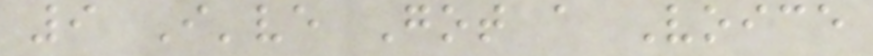9 I've Got a Voice
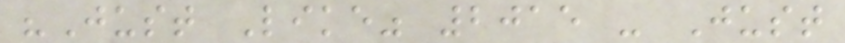"Just Like" 2015 - Just
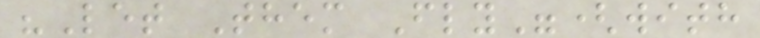"Let Them Fly"(with
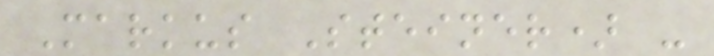Markus Steiner) -
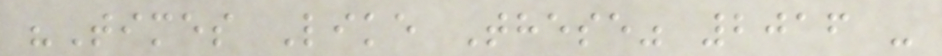"Times Like These" 2016 -
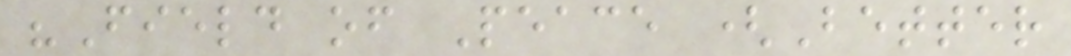"Field of Peace (Better
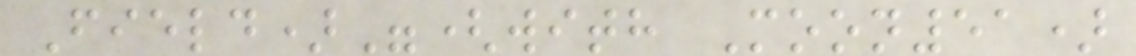Field)"(with Moon51)
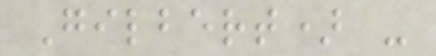Gilbert) -
